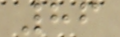86
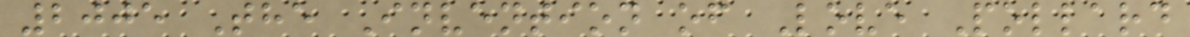2005 The Invention of Love Pollard
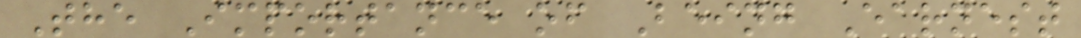The Importance of Being Earnest
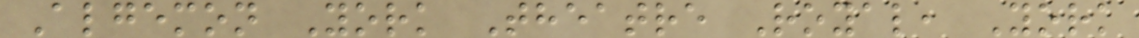Algemon York Theatre Royal, York
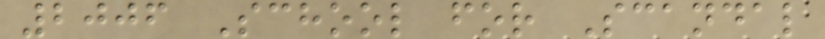2006 School for Scandal
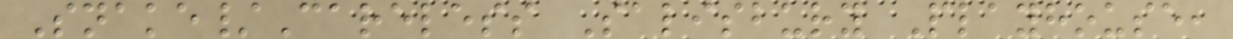Snake/Careless Salisbury Playhouse,
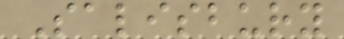Salisbury
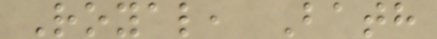Royal, Bath
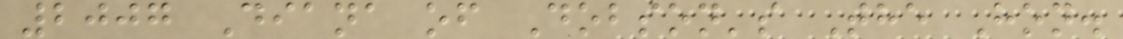2007 Diana of Dobson's The Hon.
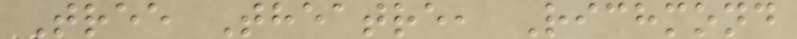Tree Theatre, Richmond
